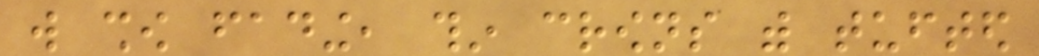will show fading, thin crowns with tufted
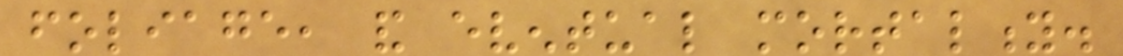foliage, and eventual mortality.
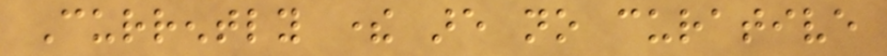Currently there are no curative
